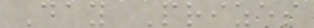Day Prizes
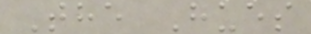The Hues
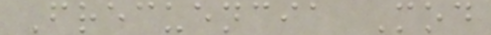Frecuencia Mod
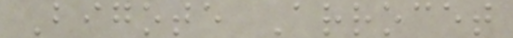Bigote Arrocet
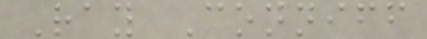Ray Conniff
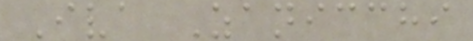Iva Zanicchi
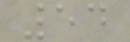54
